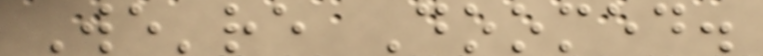We're Doomed.
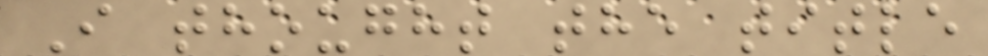I thought the title
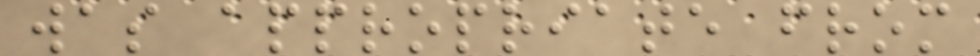was appropriate from
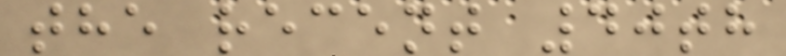the recent 40th
